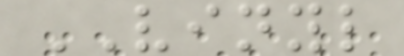VINYL
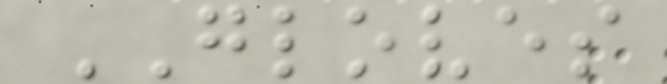GLOVES
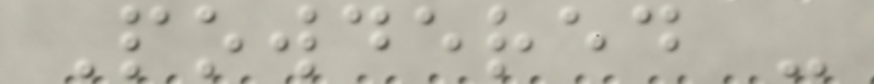Powdered -
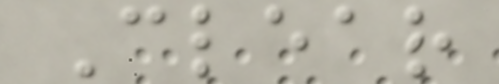Clear
